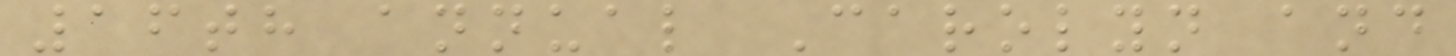16th annual Carolyn and
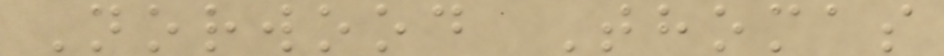Norwood Thomas
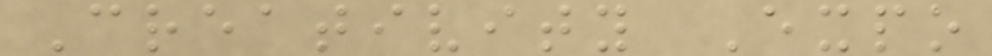Creativity Expo
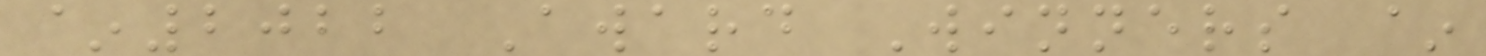~2022 Award Winners ~
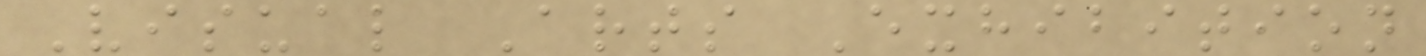Visual Arts Exhibition
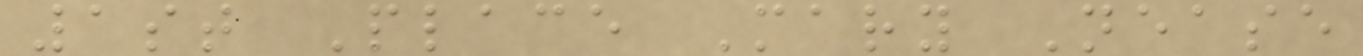1st Place Mary Nease
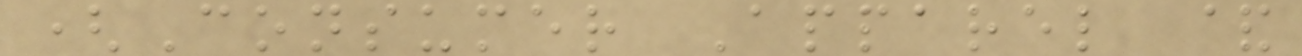(Consumer Apparel &
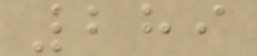289
